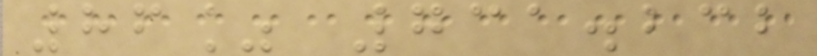86% 731.232
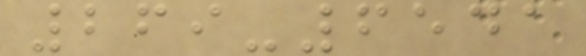269-6541
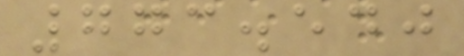773.540
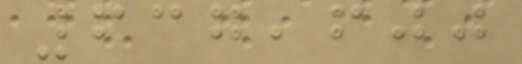637,600
